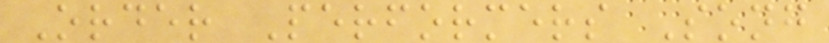Order Performers Song
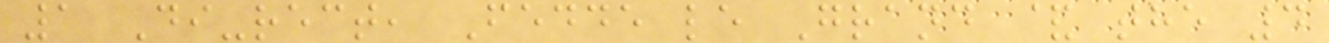1 Di-rect, Fedde le Grand & the 4
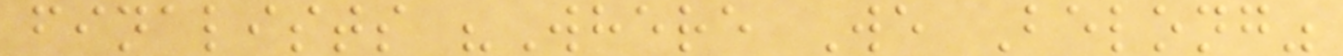finalists "Where We Belong"
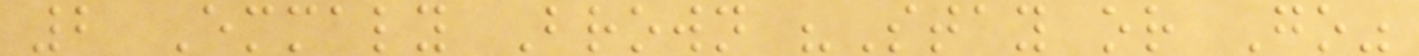2 Emmaly Brown "Stay or Go"
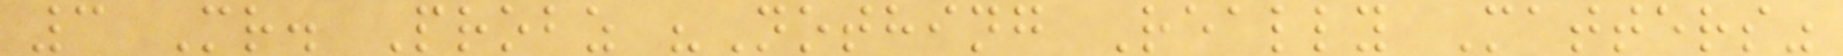3 Mr. Probz "Nothing Really Matters"
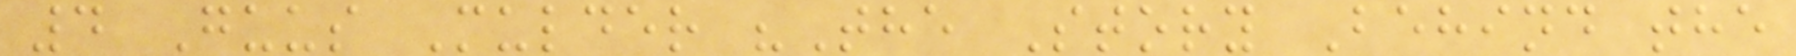4 Guus Mulder "The Story Behind the
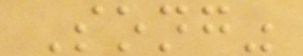Song"
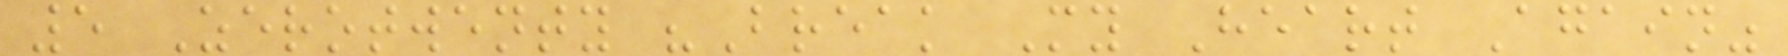5 Zerotwenty "Break My Heart Again"
